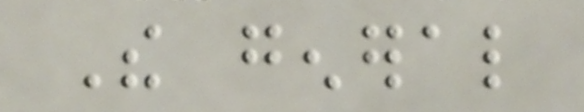The general
